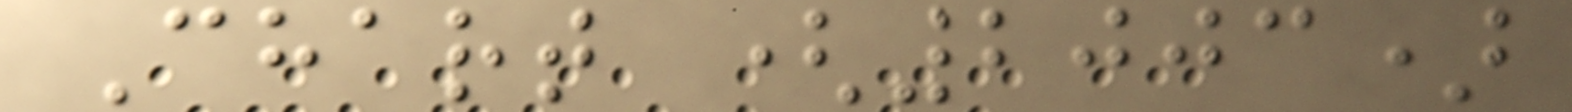Chart (2003)
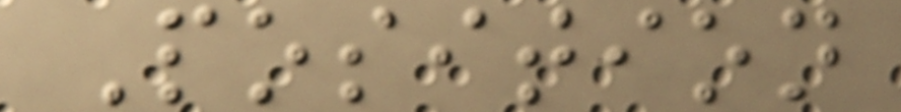Position
